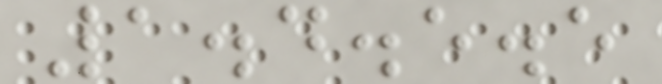1.4.5.5
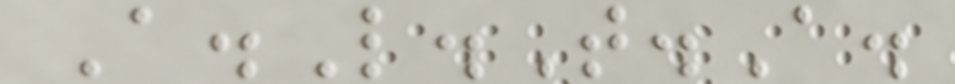A.L.T.A.
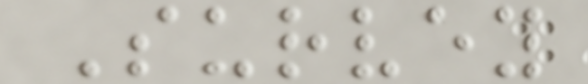Survey
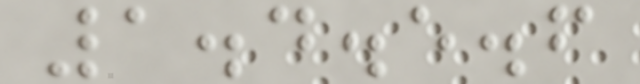1.4.5.6
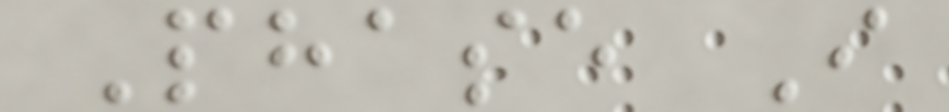Phase I
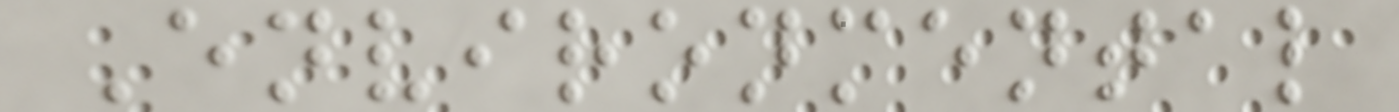Environmental
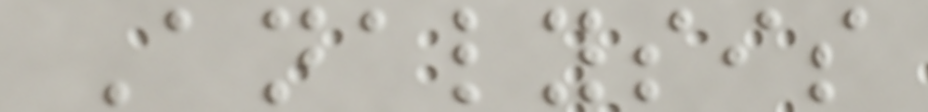Analysis
